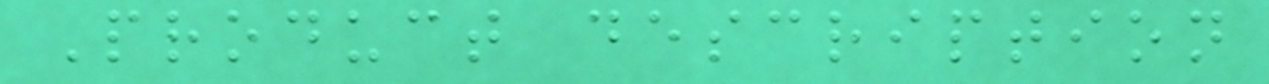Product description
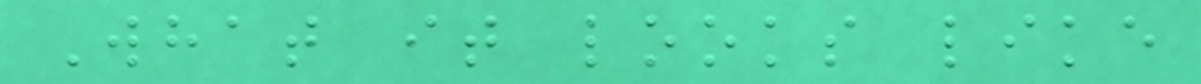What it looks like
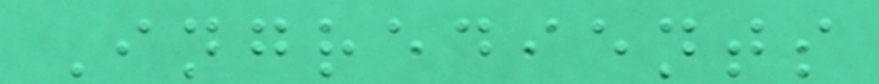Ingredients
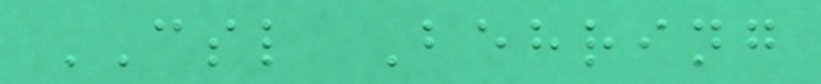CSL Behring
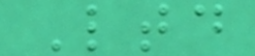Ltd
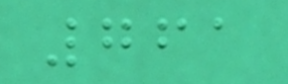761
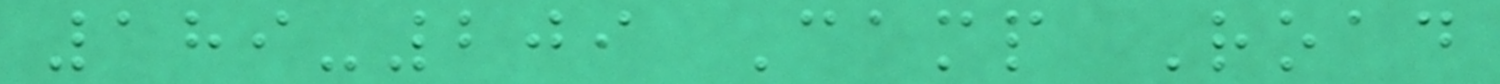189-209 Camp Road
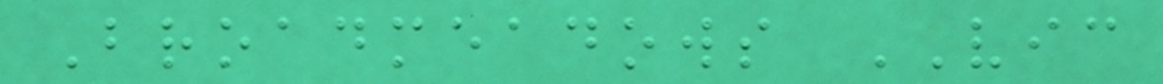Broadmeadows VIC
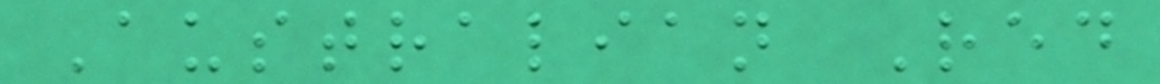Australian Red
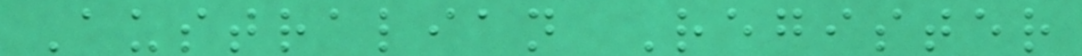Australian Register
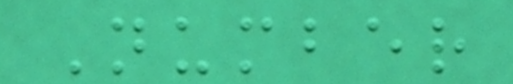Number
